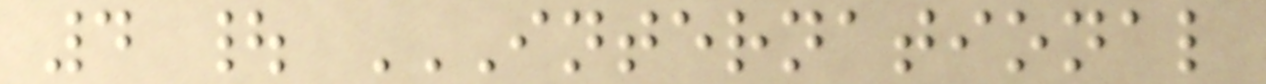4 | INTERNATIONAL
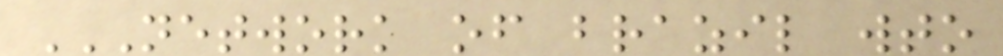NETWORK OF BRAZIL WTO
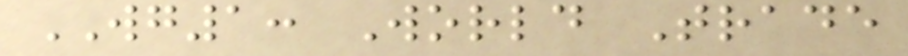WG1: World Trade
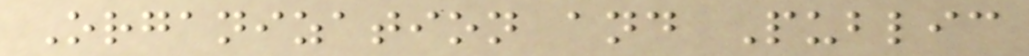Organization and Public
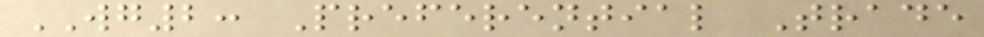WG2: Preferential Trade
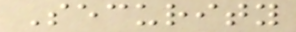Security
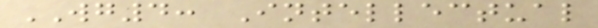WG4: Intellectual
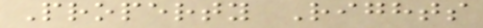Property Rights
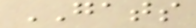GATS
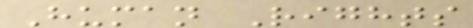Human Rights
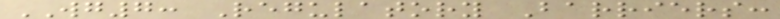WG7: Regulatory Barriers:
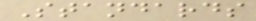Standards
